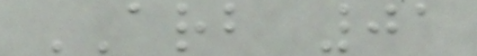ARB 01
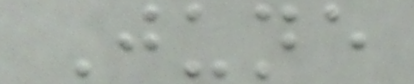June
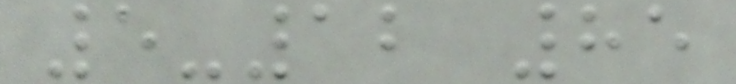5-12 85
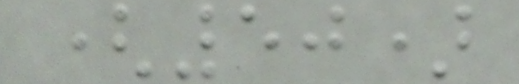(50)
